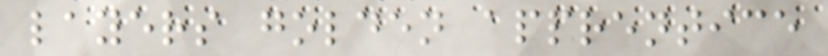layers golden apprentice
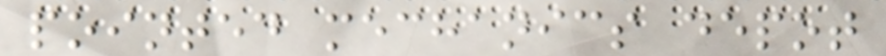pointed mechanics depot
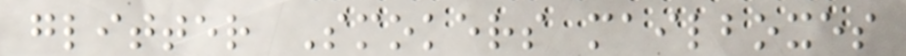glitter Smokers mailboxes
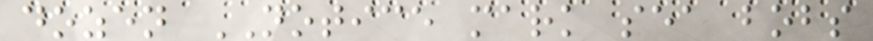dozen NOTICE mark sea bobs
